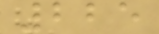225
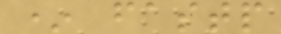* fastp
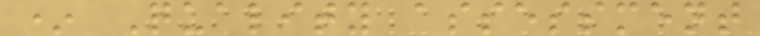* Quality assessment
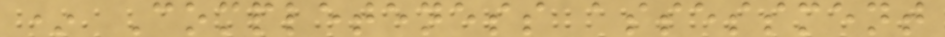* Completeness assessment
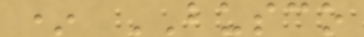* BUSCO
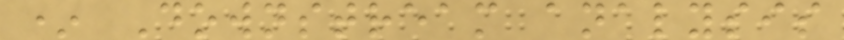* Downstream analysis
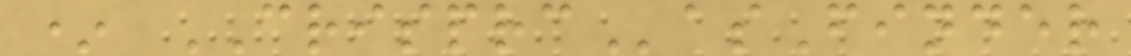* CRISPRCasFinder
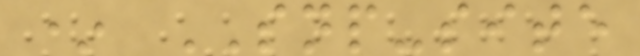* SNP-site
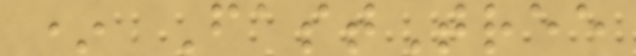* FastTree
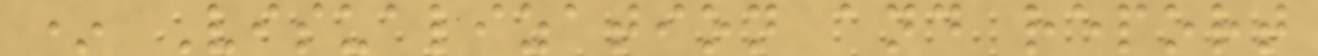* Visualization and report
